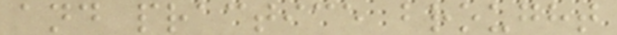and practice brought
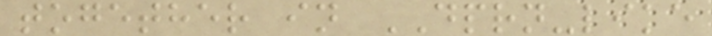together in DPRN-like
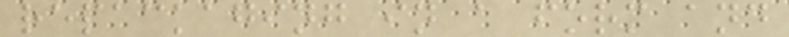repackaging in a form and
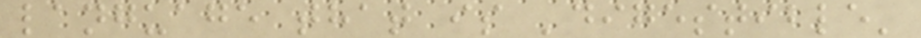language that is 'digestible'
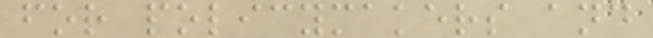for policymakers and
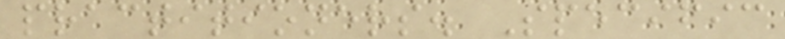practitioners. Specific
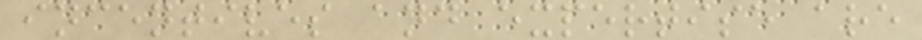incentives and expertise are
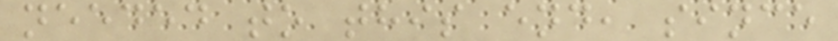needed to this end, since
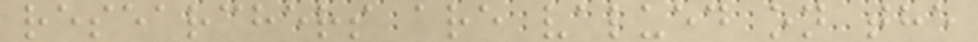researchers are valued on the
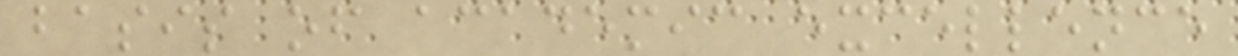basis of academic excellence
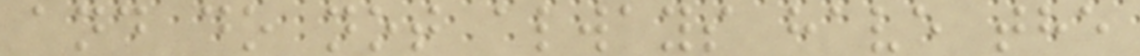and do not always have the
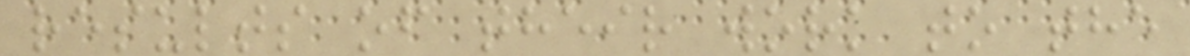results of their work to the
